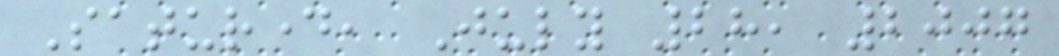Saturday, July 28, 2007
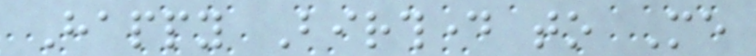Happy Birthday to Me
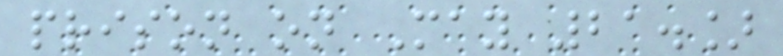prison on May 21.]
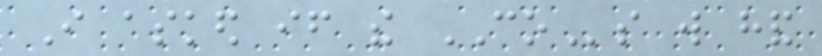I asked if the COs will hand
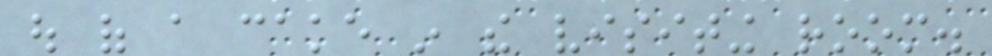out of a cake in the visiting room.
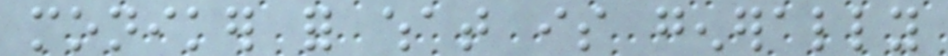moniker for what is generally
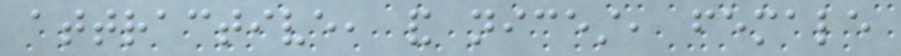attractive, and nicest, female
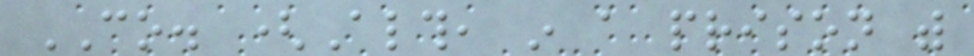CO. (Although, in a prison with
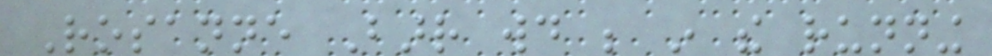Rosanne Barr would be in the running
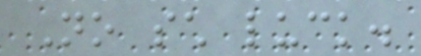No such luck.
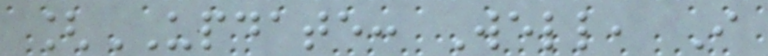[UPDATE: Well, I
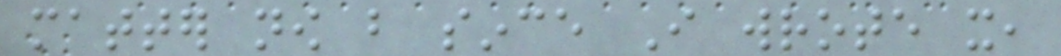matter now but since I wrote it,
